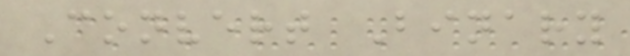Convert Binary
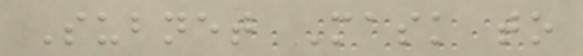Subnet Mask to
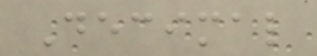Decimal
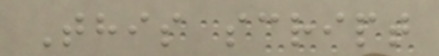This script
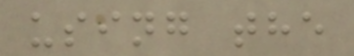using the
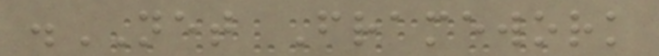.NET Framework
